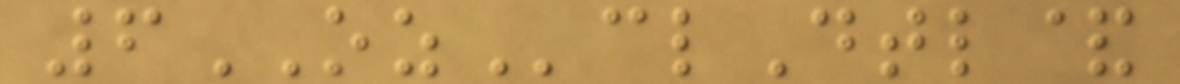6OZclDtl&
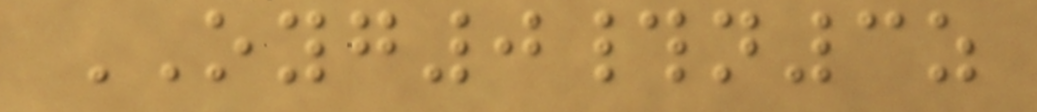OYG0#n3z
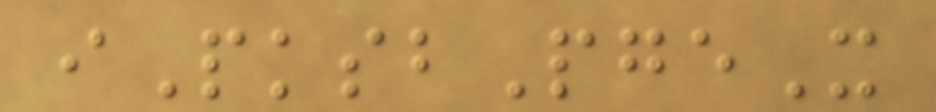iPksbPgeX
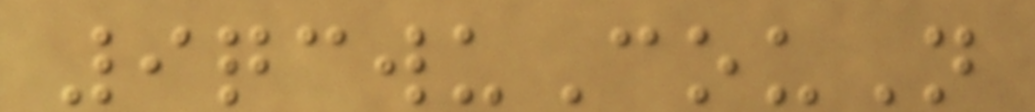9qcwuCouN
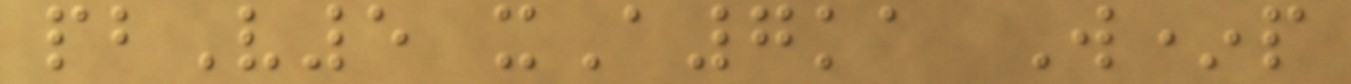pbV5 xA7ka W*p
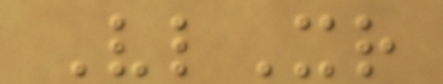VlXr
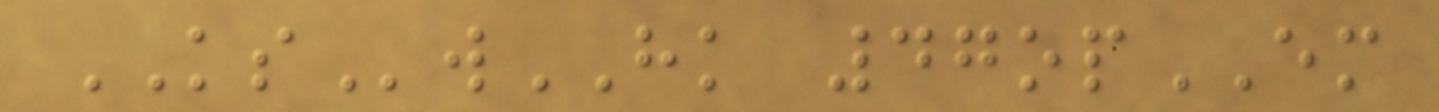KSwHK 47opEM
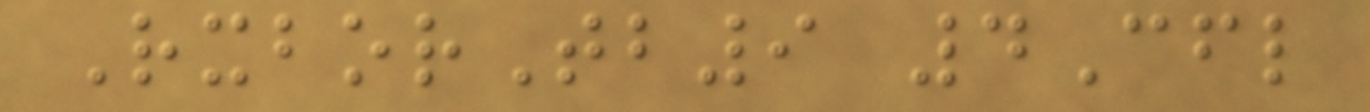RxborTb9 4Cfl
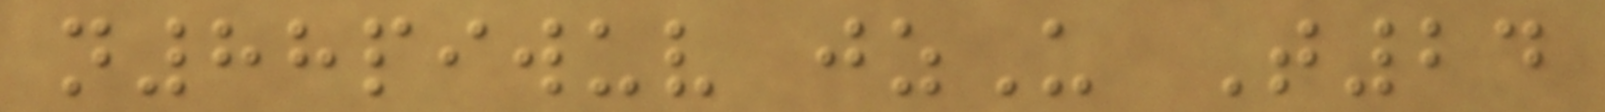n88piwuv jzU T24
